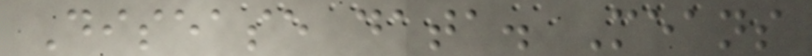Disease data. Means
